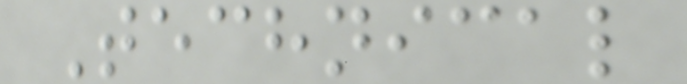Technical
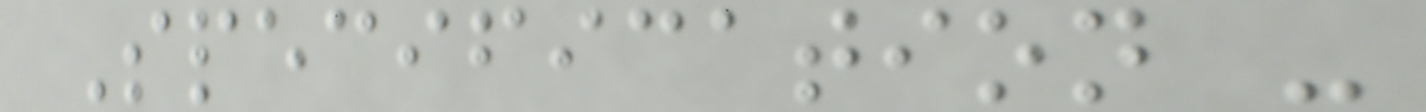Specification -
